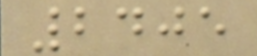2405
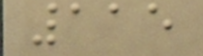115
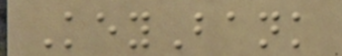KeyBank
